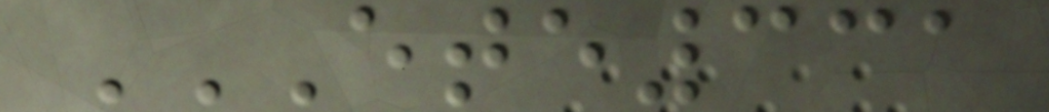ETE331
